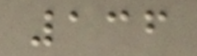136
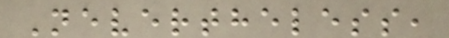Nevertheless,
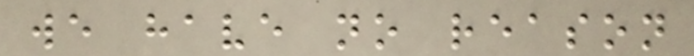we have no reason
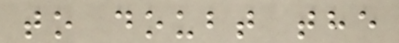to doubt the
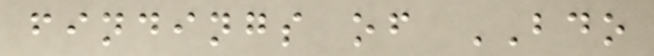findings of BDO
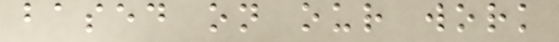based on our work
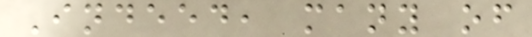Indeed, many of
